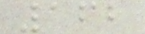162
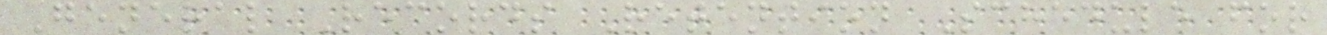General Records Retention Schedule for
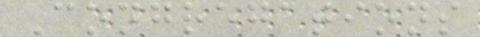Congregations
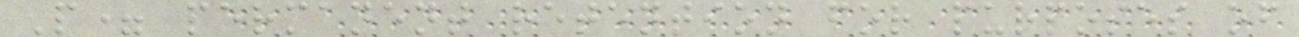P= permanent retention for purposes of
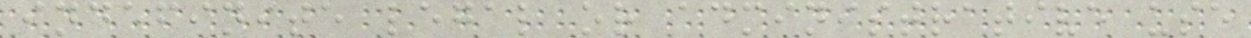indefinite legal or administrative use
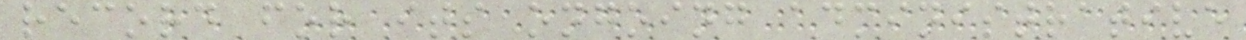record for its ongoing administrative
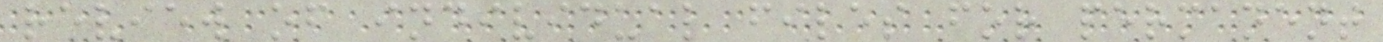review of individual files for permanent
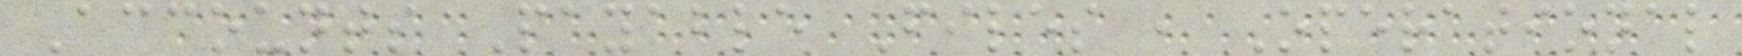Accounts Payable Files , Operational
